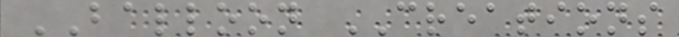BALLOON CREATIONS
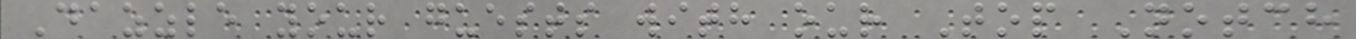Dazzle your guests with our Top Notch
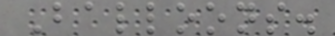Balloons.
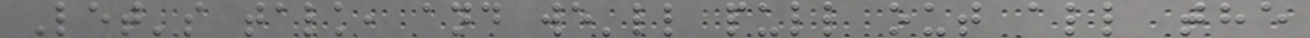Let's talk, and we'll pull out all the
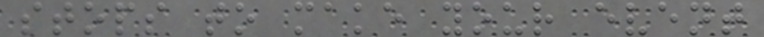stops to make your event
